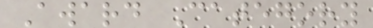Award Category
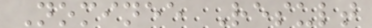Nominee Result
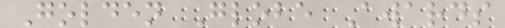Golden Globe Awards
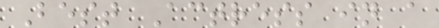Best Actress in a
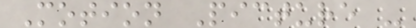Motion Picture -
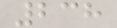238
